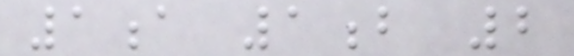1a 1b 2
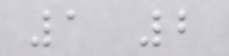1 2
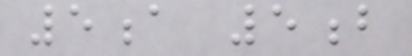5a 5b
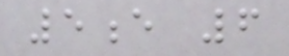5e 6
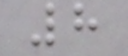8
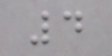4
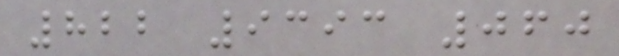822 9393 060
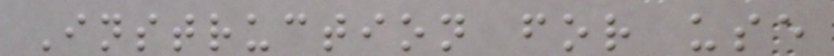Instruction for use
